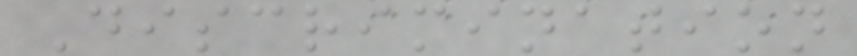Discrimination
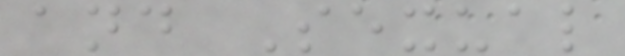and Sexual
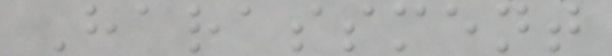Harassment
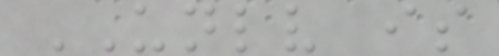UNLV is
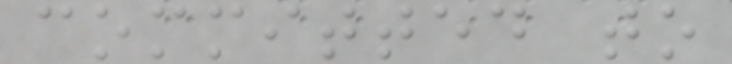committed to
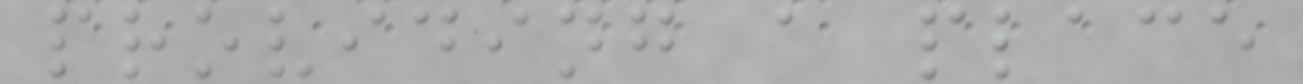providing a place
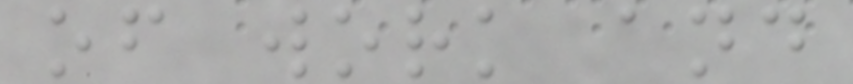of work and
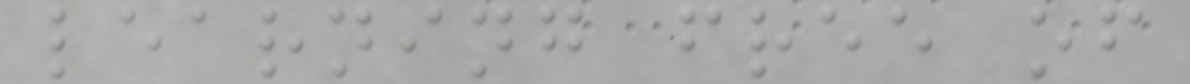learning free of
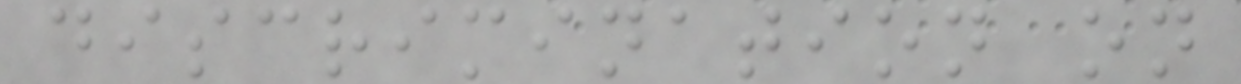discrimination on
